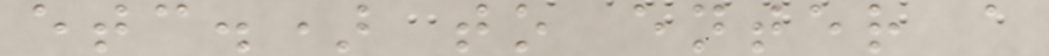etc.) to enter a
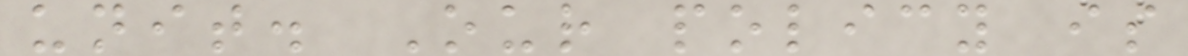unit. Our policy is
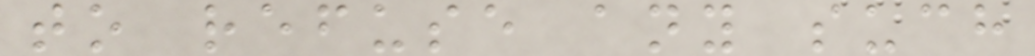to refuse any such
